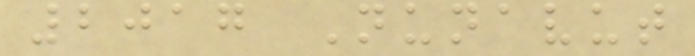2017 Nunavut
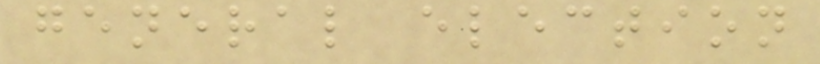general election
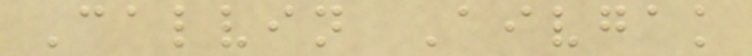Calvin Aivgak
